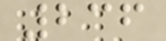236
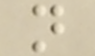n
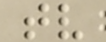tv
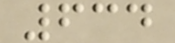634
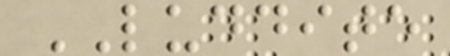LUDDITE
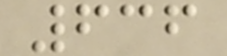636
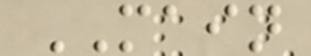MAIN
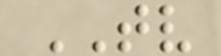TV
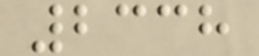2338
